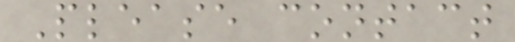Please contact
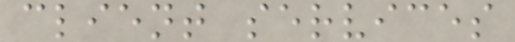client services
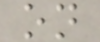on
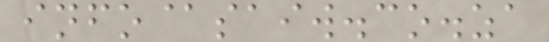info@saiw.co.za
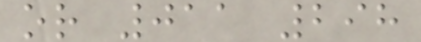or 011 298
